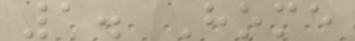1. Home
